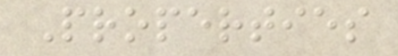Properties
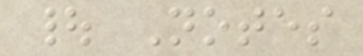| Notes
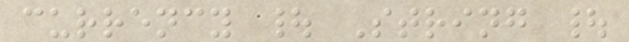currency | String |
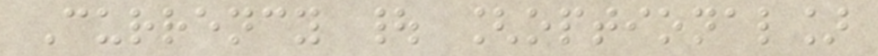Currency | [optional]
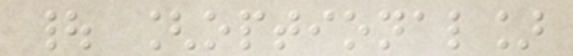| [optional]
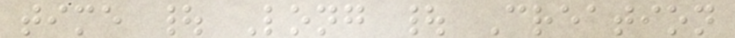time | Long | Creation
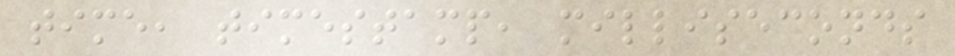time, timestamp, milliseconds
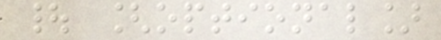| [optional]
